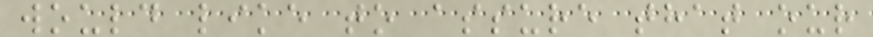would like to assure that our
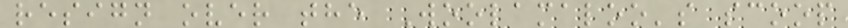resign over the Woolamaloo's scoop
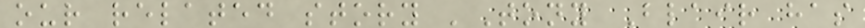our related story 'Tony Blair has
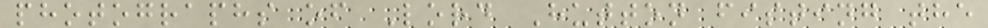photographs of Lord Hutton fisting the
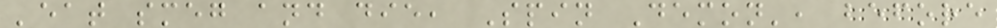'eat smeg and die, Spin Demon', before
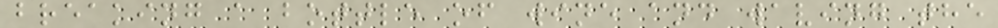breaking a bottle of wine and waving the
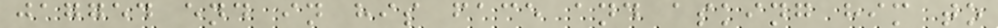jagged end in his face and asking him to
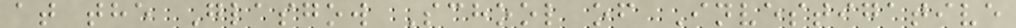at the Glasgow School of Investigative
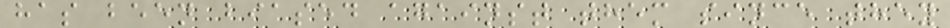has been biased against them since they
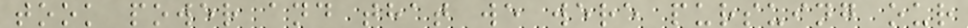took power and that we were pursuing our
